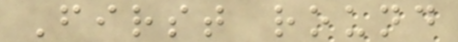First round
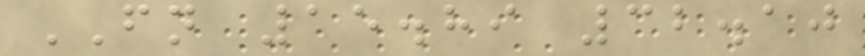FN 15.89 32.10
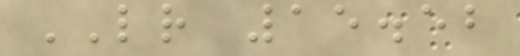LR 15.52
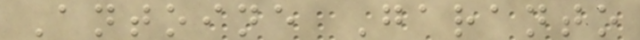Antoine Garanto
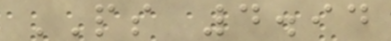PS 4.94
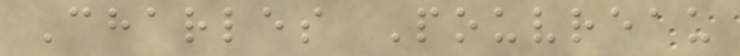Charles Pouvreau
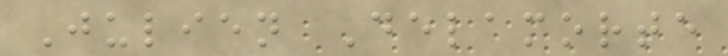Julien Delamorte
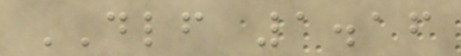DLF 1.16
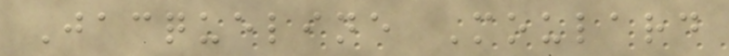Jacqueline Moulard
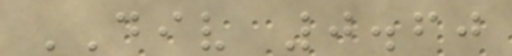DIV 0.60
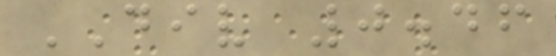DIV 0.46
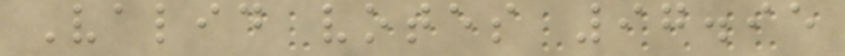Valid votes 97.95
